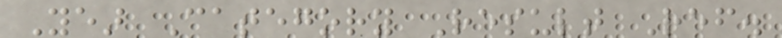Year Category Result Ref.
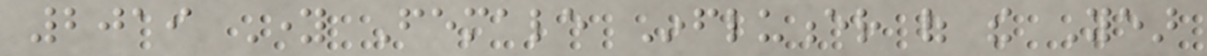2019 Young Female Influencer of the Year
